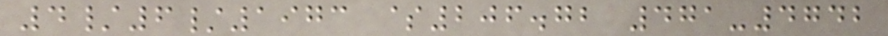4/6/1973 $206.72 471-4742
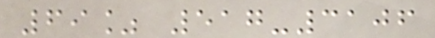69% 517-3106
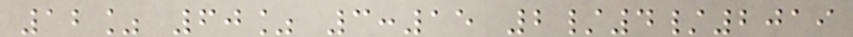12% 60% 3:15 2/4/2019
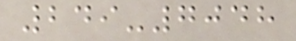249-7048
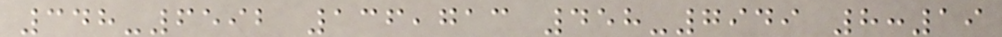348-6592 136,713 458-7949 8:19
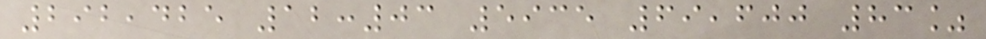292,425 12:03 5935 69,600 83%
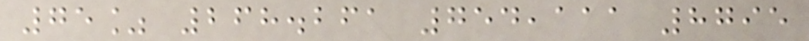75% 268.261 754,111 8795
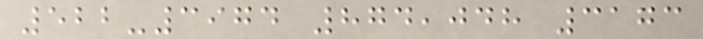522-3974 874,048 3173
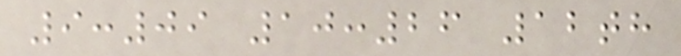9:09 10:26 12th
